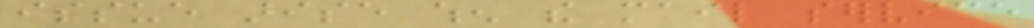issue arise when the mail service
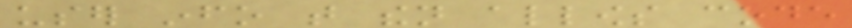user info that then allows code
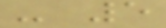- 5
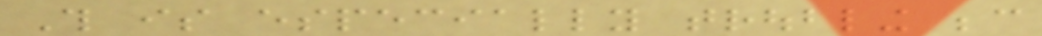This is especially troubling because
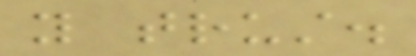you trust.
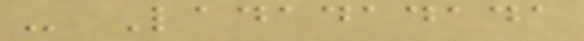- Ladadadada
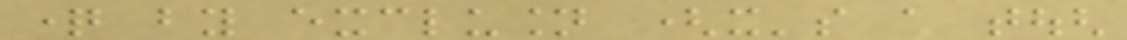question by exclusion (it's a tough
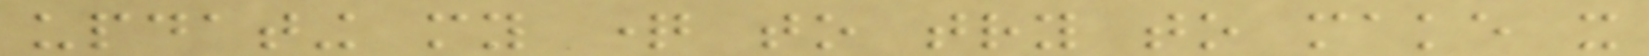updating my question to try to make it
